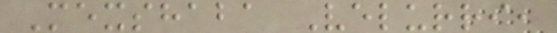Mexshaba Velurri,
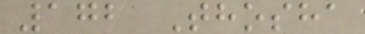172 Thosha
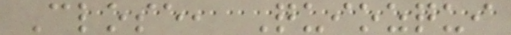Close, Quiozqui
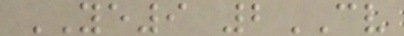YE9 2CV
